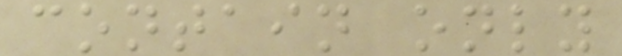contain only
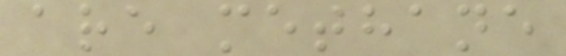are methane
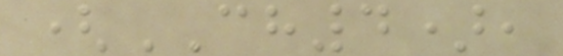(CH4),
